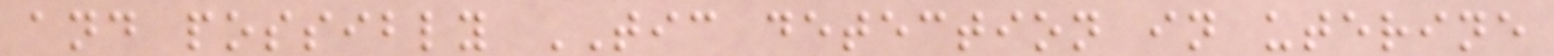and possibly TIC detection in uterine
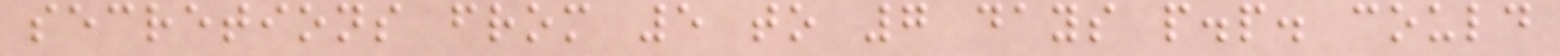secretions from 5 to 7 days p.p. could
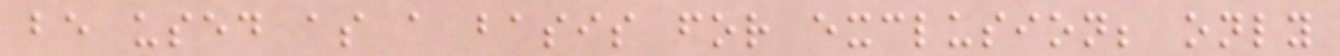be used as a basis for exclusion; only
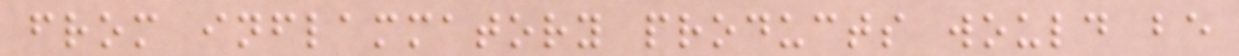from inflammatory products would be
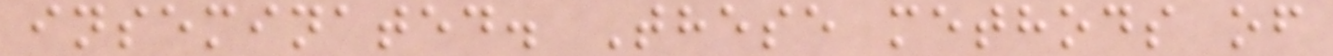inseminated. These methods of
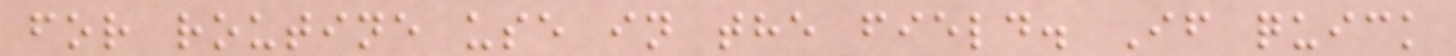for routine use in the field. If quick
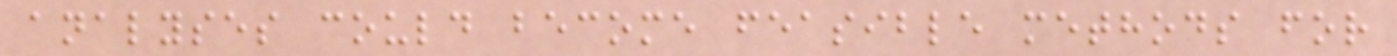analyses could become feasible methods for
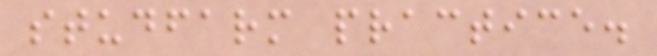studfarm practice.
